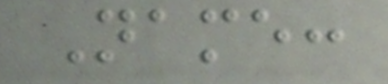Name:
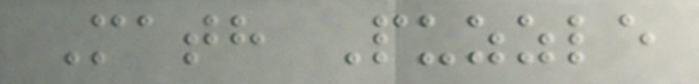Math Puzzle
